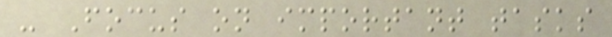- Focus on important tasks
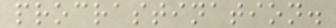procrastination.
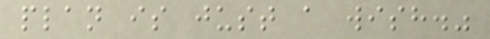plan is just a wish."
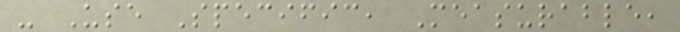- Use Specific, Measurable,
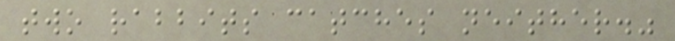two rabbits catches neither."
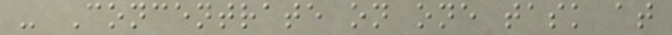- Concentrate on one task at
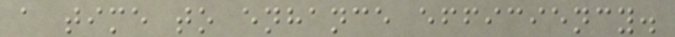a time to enhance efficiency.
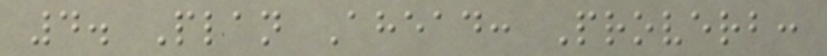4. Plan Ahead: Proverb:
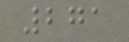271
